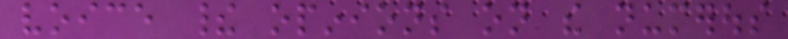voice their opinions on the numerous
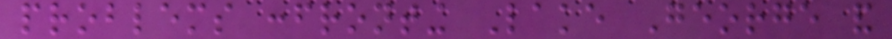problems confronting Lake George and
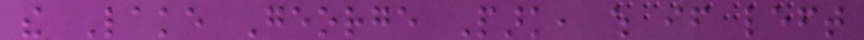the Lake George Park, which if left
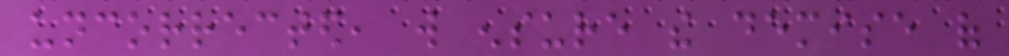uncorrected, will ensure the demise of
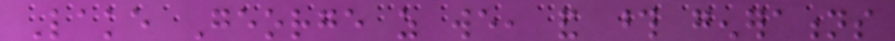Lake George as we, and those generations
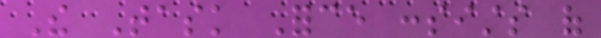The Task Force consists of
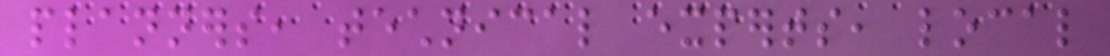planners, technical experts, local
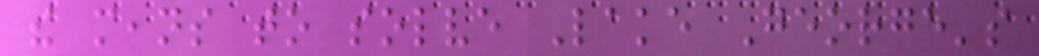the means to solve Lake George's
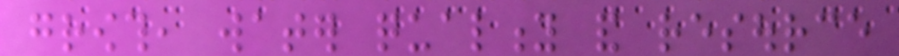growth, water quality and resource
